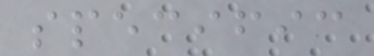specific
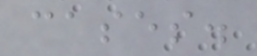cases.
